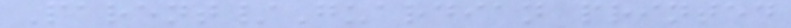Parent/Guardian printed
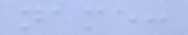name:
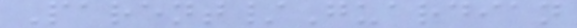Parent/Guardian
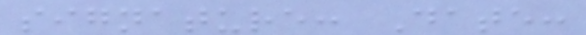signature: Date:
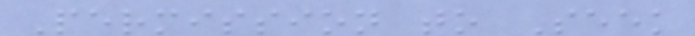Permission to Seek
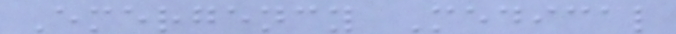Emergency Medical
